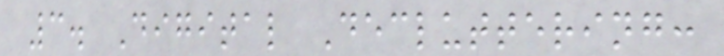3. Digital Decluttering:
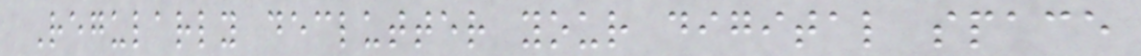Regularly declutter your digital space
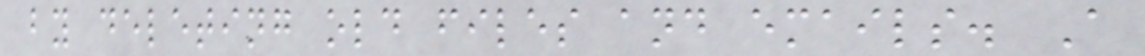by deleting old files and emails. A
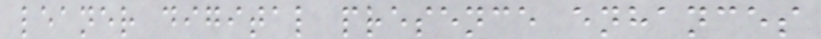leaner digital presence enhances
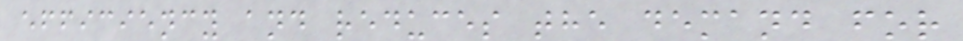efficiency and reduces the demand for
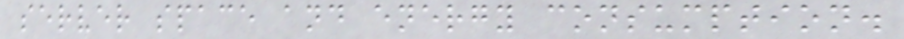server space and energy consumption.
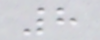8
